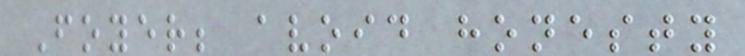Foyer; avoid honesty
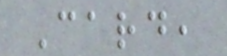Card,
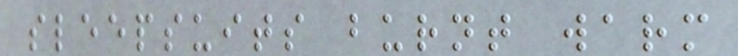sleepsuits burnt warm
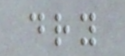dry
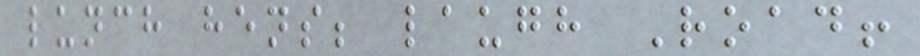lunch hens; laugh Road!
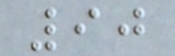90
